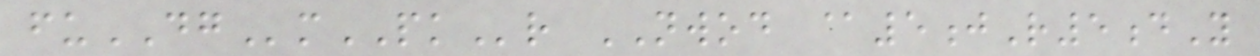fuDGmPKr NWOD @5jR5dY
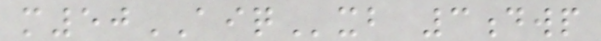m50AIQxb 3dwp
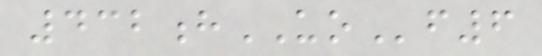432hUOf6
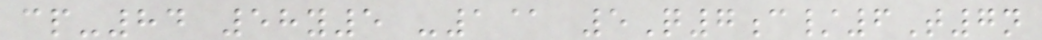cp-84 58y5 -1@ 5Q7c/6T7n
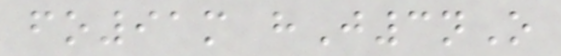fo91m hJ3nO
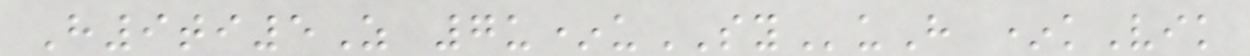H9ti5Z 7u*uSYuH *kVik
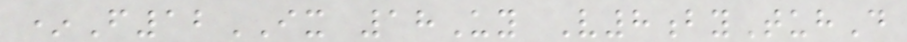*F12IX 18Uy V8byTuhD
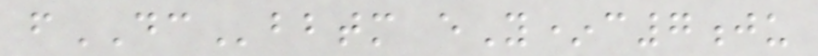fDCbbtm eY*c7ju
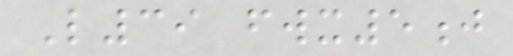L39 fwx5j
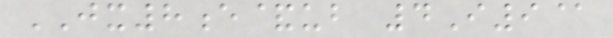JX8e&ub 4I9@
